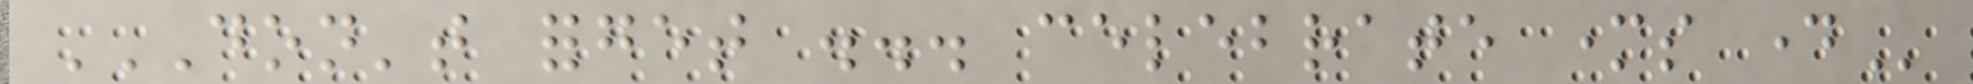DON'T FORGET ... CELEBRATE MOTHERS DAY
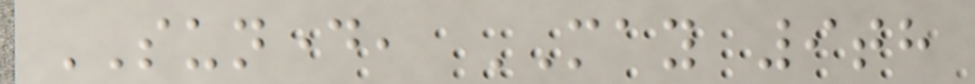SUNDAY, MAY 9th
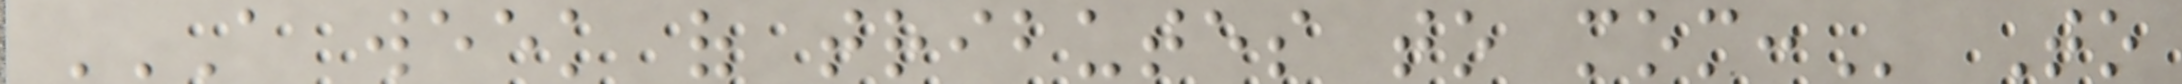A WEEK OF TRIBUTES TO MOM: To
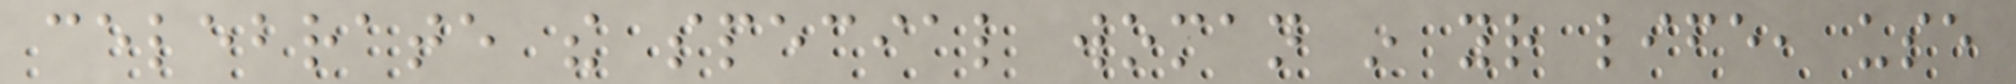celebrate the special woman in your life, use
